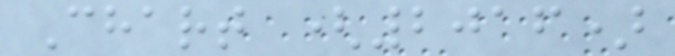Chart (2016)
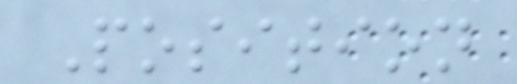Position
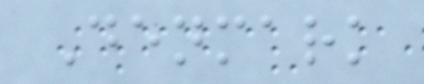Denmark
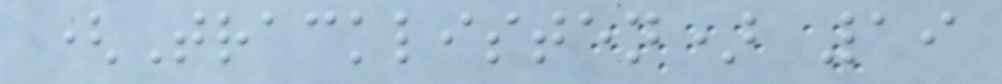(Tracklisten) 19
